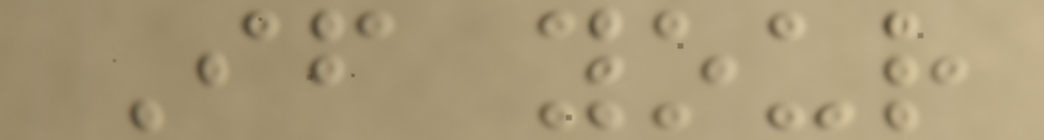If your
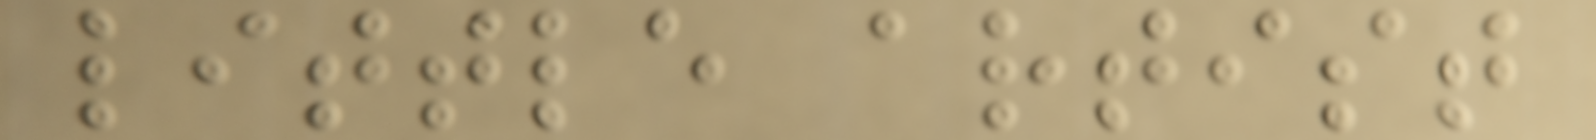little artist
